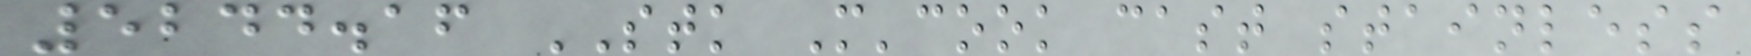5244.16 STK M'cook cast stainless
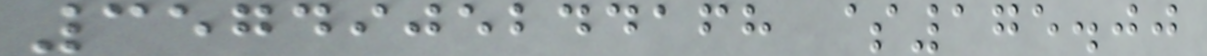3574905244168 $175.00
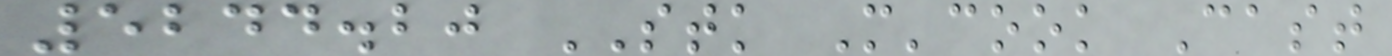5244.20 STK M'cook Cast
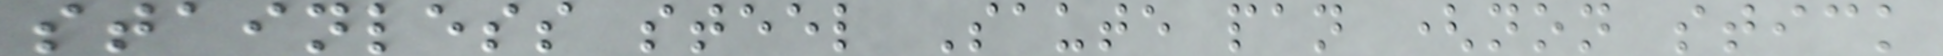stainless steel Saute pan (non stick
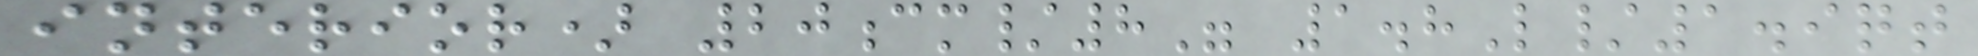interior) 20cm/8" 1.8L/1.9qt
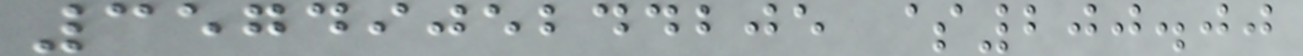3574905244205 $200.00
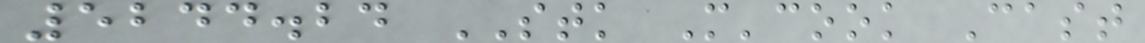5244.24 STK M'cook Cast
